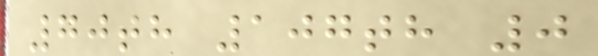70th 107th 0
